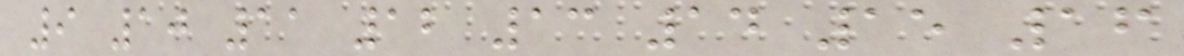9 10 11 12 13 14 15 16
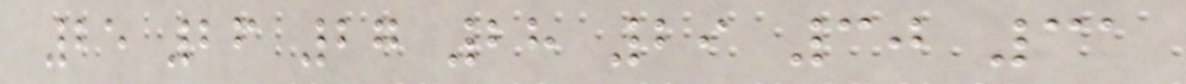25 26 27 28 29 30 31
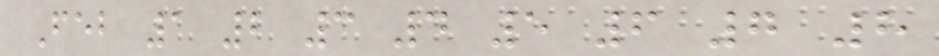Feb 1 2 3 4 5 6 7 8
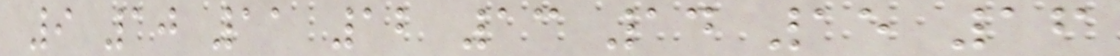9 10 11 12 13 14 15 16
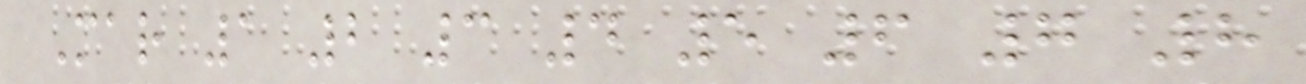Mar 1 2 3 4 5 6 7 8
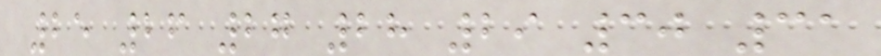25 26 27 28 29 30 31
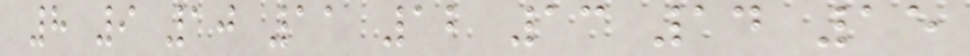8 9 10 11 12 13 14 15
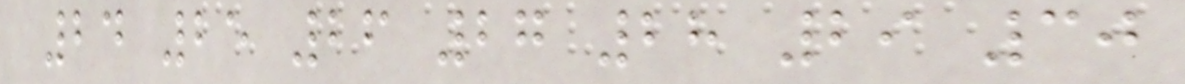24 25 26 27 28 29 30
